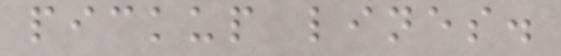pickup lines.
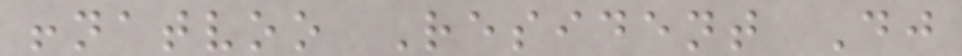!natvoo Resident Dj
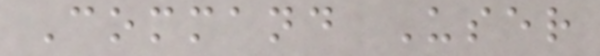Command User
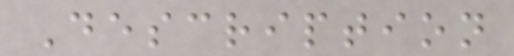Description
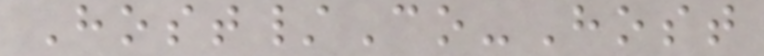Host/Co-Host
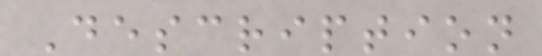Description
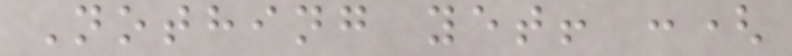Nothing yet! :(
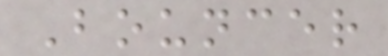Bouncer
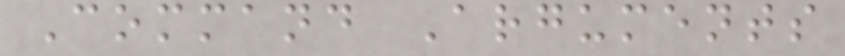Command Arguments
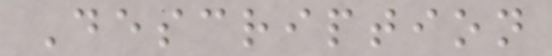Description
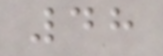48
